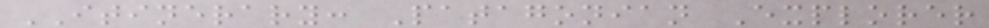ITINERARY: Patagonian Explorer
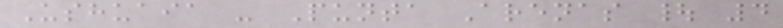Ushuaia - Punta Arenas | 4
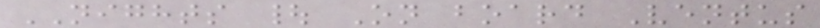NIGHTS | On board Ventus
